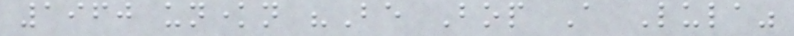1960 unknown "Be Bop A Lula"
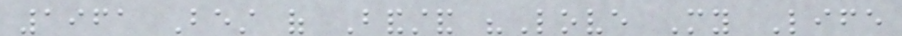1961 Best of Bandstand "Love My Life
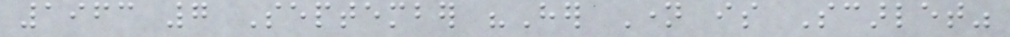1963 7 September "Her Name is Scarlet"
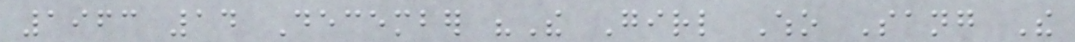1963 14 December "The Girl Who Sang The
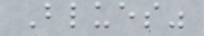Blues"
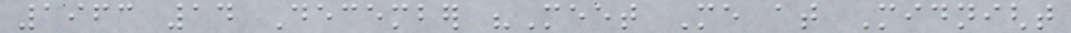1963 14 December "Meet Me at Midnight
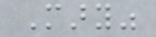Mary"
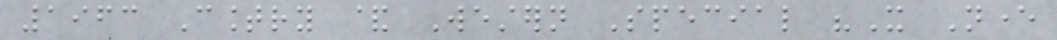1963 Country & Western Special "It Never
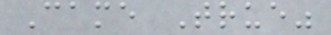Came True"
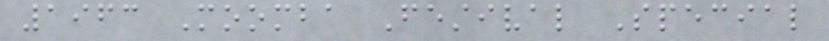1963 Moomba Festival Special
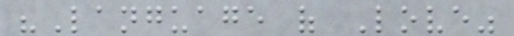"Language of Love"
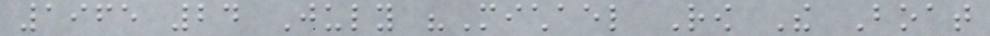1965 24 July "Michael Row The Boat
